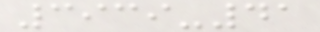3939-41
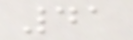41
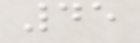45
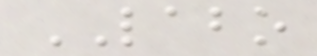LABO
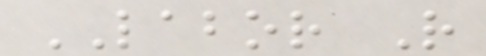LABOR R
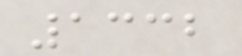1332
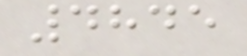4845
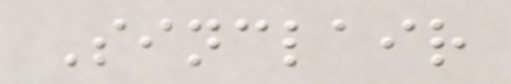Sinclair
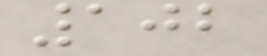102
